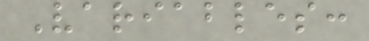Variables:
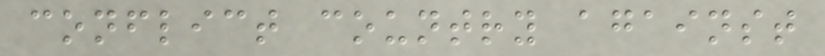conflict country against
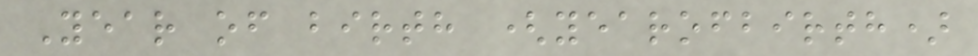Year of birth (yearofbirth)
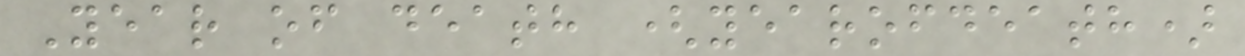Year of death (yearofdeath)
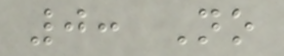0: No
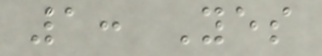1: Yes
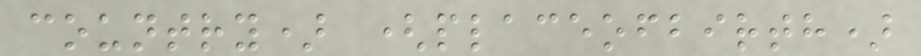country) (placeofbirth)
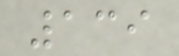139
